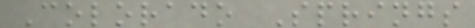Colorado Springs
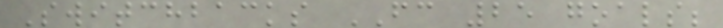Switchbacks FC 25 goals;
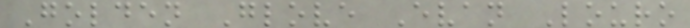Golden Glove Evan Louro
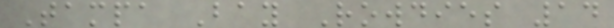Tampa Bay Rowdies 14
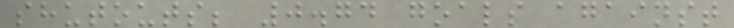shutouts; 0.74 goals against
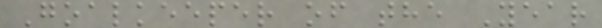Goalkeeper of the Year
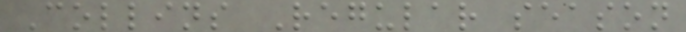Collins Regular season
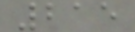215
